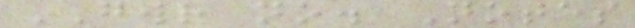GWR no. Notes
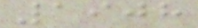1908
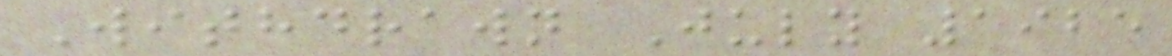Withdrawn July 1925
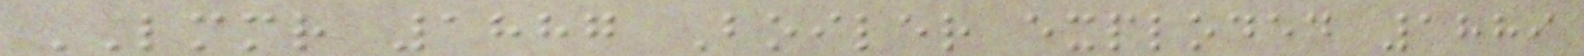LMMR 1887 Boiler exploded 1889
